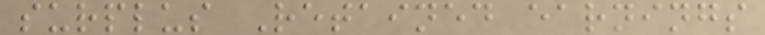surplus Retained earnings
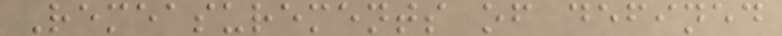Remeasurements of defined
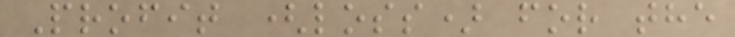Profit (loss) for the
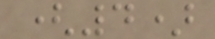(4)
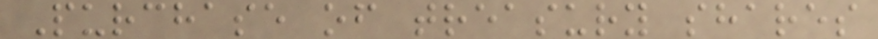Purchase of treasury shares
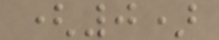(0)
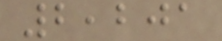2,201
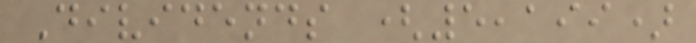Dividends (5,199)
